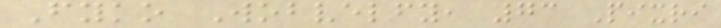Fyko Wobvelfy, 73 Pixri
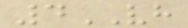4VH
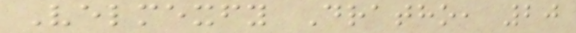Velmexfy Dratho, 20
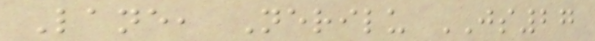Lane, Nerilu JS27
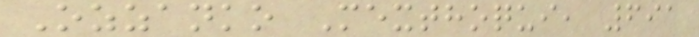Ozzanko Mexthoqui, 691
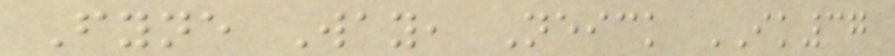Fyne Way, Neick IK37
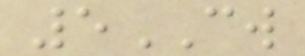5CW
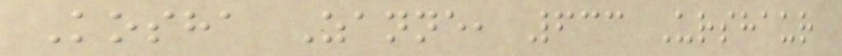Kosha Zanne, 633 Urshaur
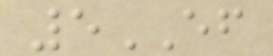5EF
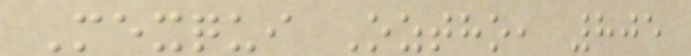Mexqui Oztho, 805
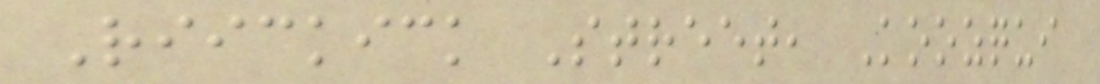Riickick Street, Koozqui
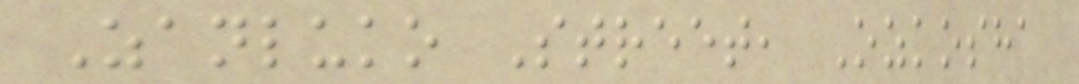Zanluko Street, Ozkosha
